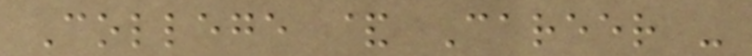College & Career -
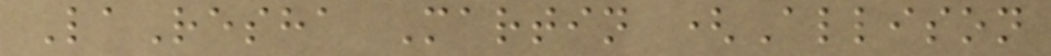LaResha Martin (Allison
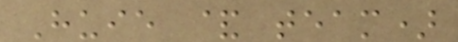Huie & team)
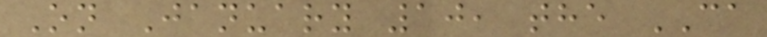On January 10, the CA
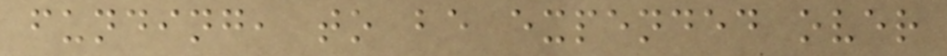funding, to be expended over
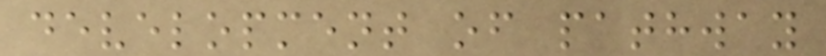development of pathway
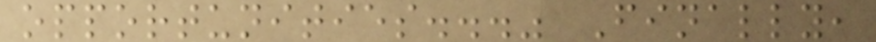opportunities..." Finally,
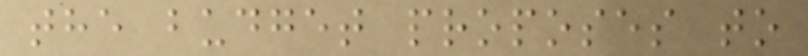the budget proposes to
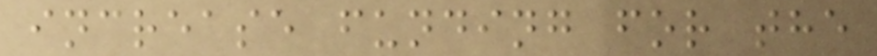increase funding for the
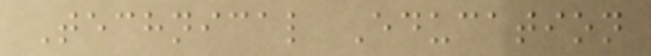Technical Education
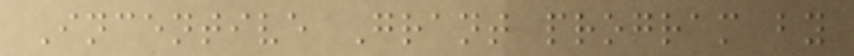Incentive Grant program by
